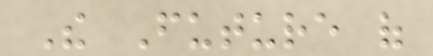The Future of
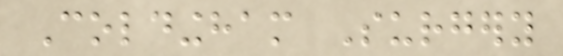Coldingham Surgery
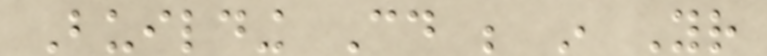Building Could be in Your
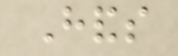Hands
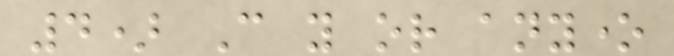4) Can you or anyone
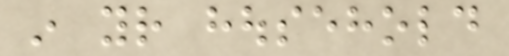in your household
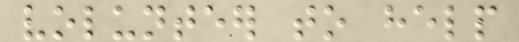volunteer to help
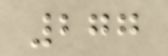277
